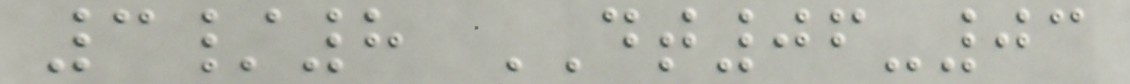3/8 DT06-03
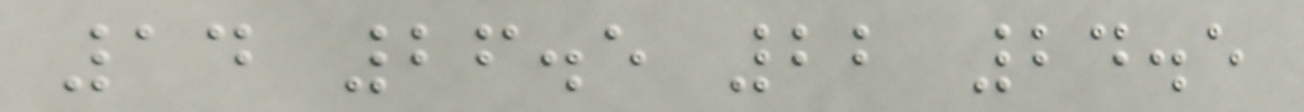14 26.5 22 24.5
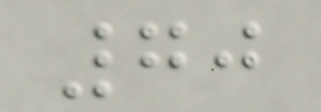70
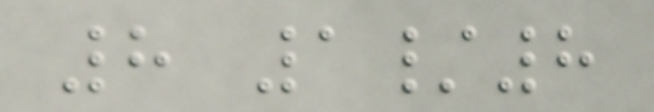8 1/8
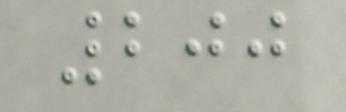200
